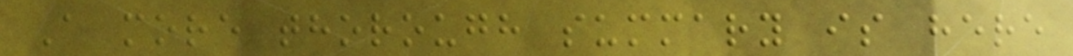A more thorough summary is here
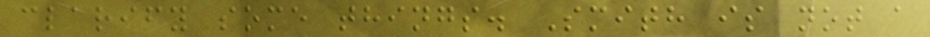clarify some things. Smith is not a
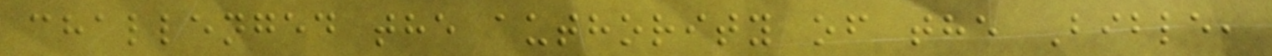challenged the authority of the Bible,
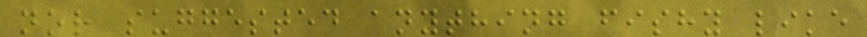nor suggested anything fishy like
